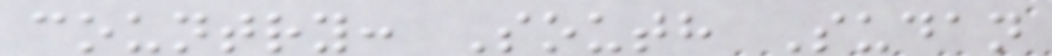country: South Sudan
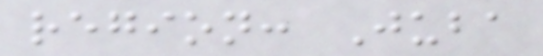region: Juba
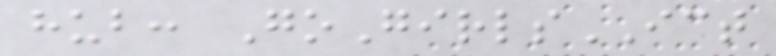hub: GoGirlsICT
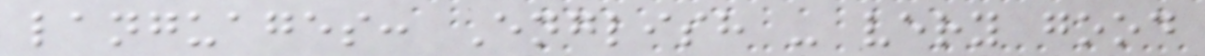languages: English - very good
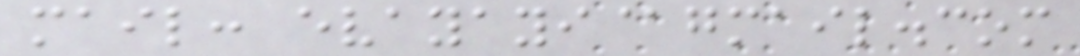mail: evayayi@gmail.com
